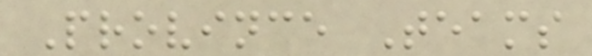Province Teams
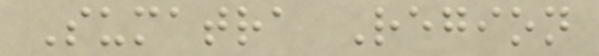Sumatra Region
